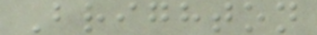Brighton
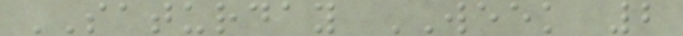SATURDAY WEEK 2
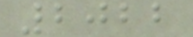2022
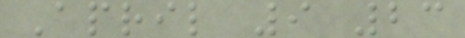April 9 23
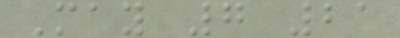May 7 21
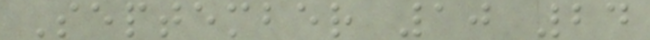September 10 24
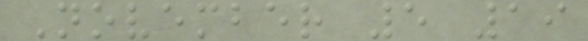November 5 19
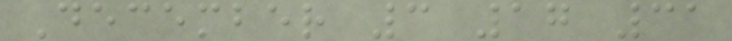December 3 17 31
